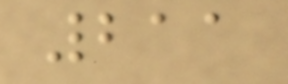211
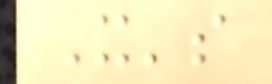It's
